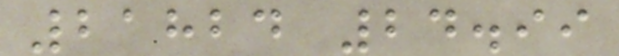21824 24.99
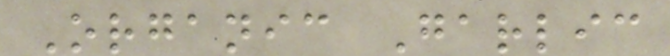Organic Garlic
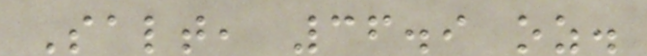Salt, 36.9 oz.
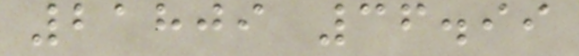21809 36.99
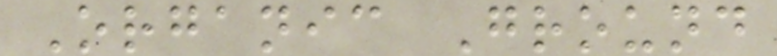Organic Ground
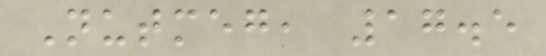Nutmeg, 17.5
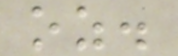oz.
